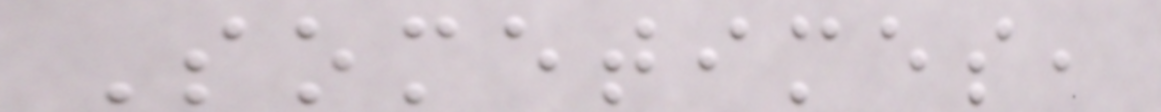Sometimes,
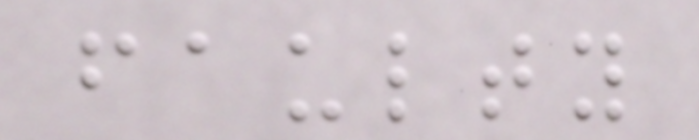faulty
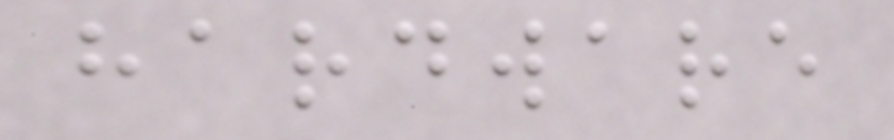hardware
